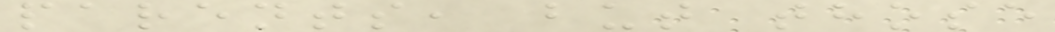parents, but those
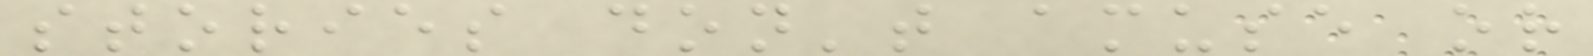stories don't amuse or
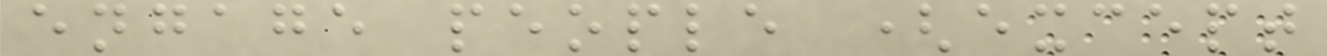engage people (except
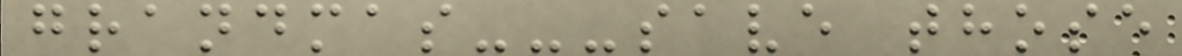grandmas---save those
